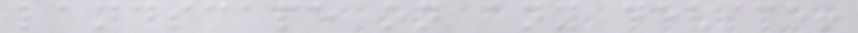landscape on any device!
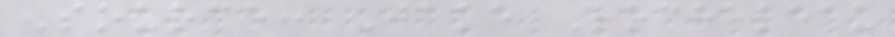Source: Jake Rocheleau
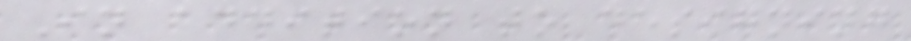In addition to designing
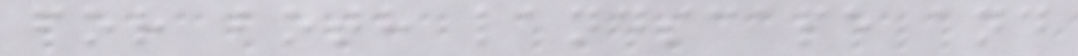for both landscape and
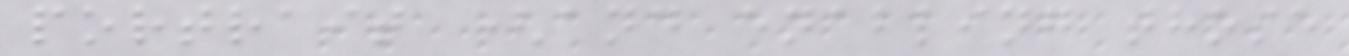portrait (and enabling those
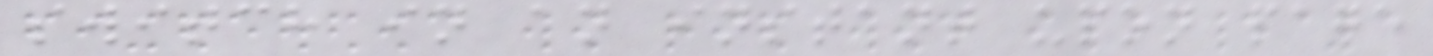switch in an instant upon page
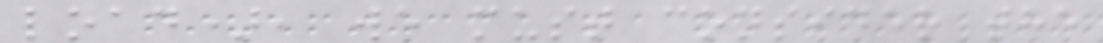load), we must consider the
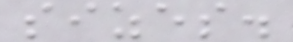sizes.
